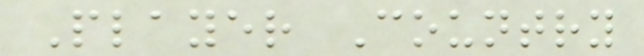Player Country
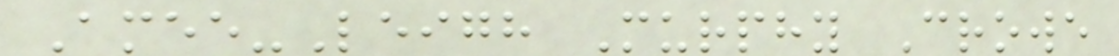Amee-Leigh Murphy Crowe
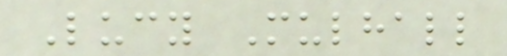Lucy Mulhall
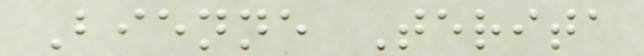Bienne Terita
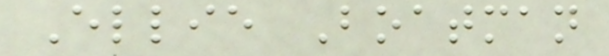Ellie Boatman
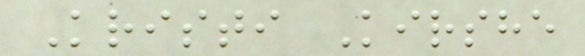Kristi Kirshe
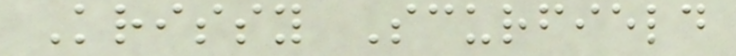Krissy Scurfield
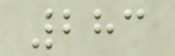283
